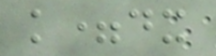k=dx
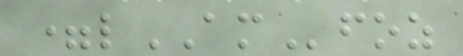=lAMfoz
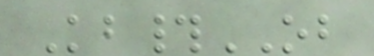Kb#OB
